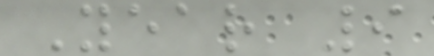Year 9
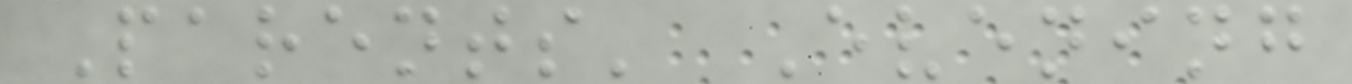Parents' Evening
